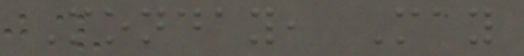Monday, May
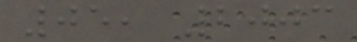05, 2003
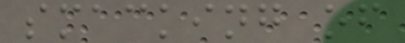smacking of
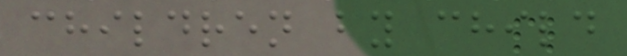children by child
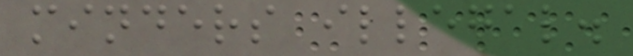minders illegal.
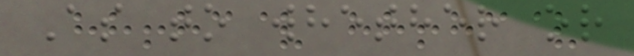As to whether or
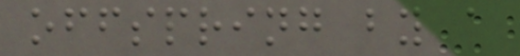offspring by a
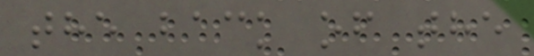the back of the
